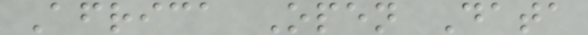Africa Open Data
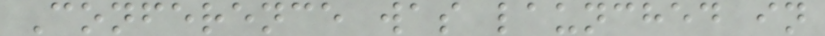Conference was launched in
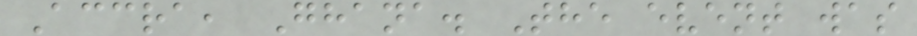Accra, Ghana. The event was
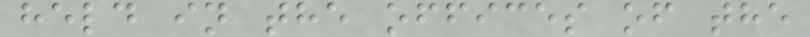held in the offices of the
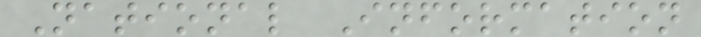National Information
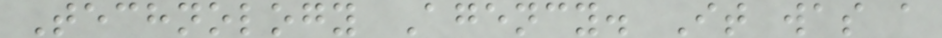Technology Agency. It was a
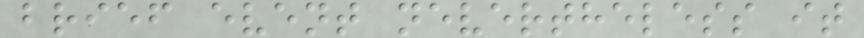brief event nevertheless it
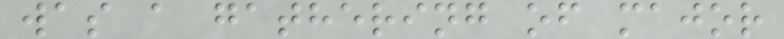was a gathering of major
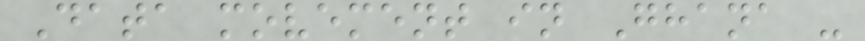Data movement in Ghana -
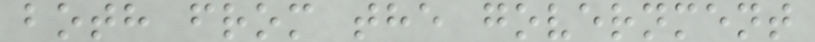both from the government
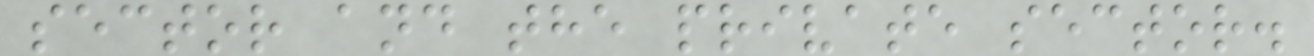sector and the private sector.
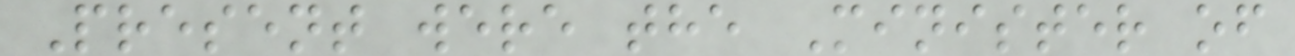Present were the Minister of
